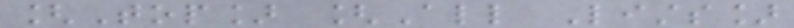[Top] [All Lists]
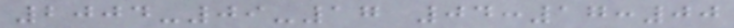2004-09-17 04:17:00
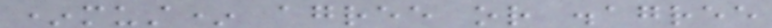*must* agree or disagree
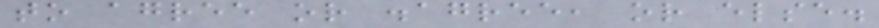to agree or disagree, or else.
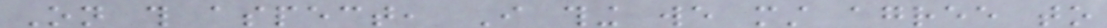On this aspect, I thing we must agree to
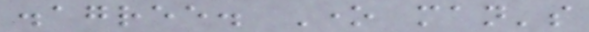disagree. One man's
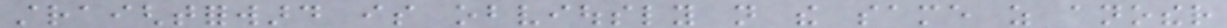straightforward is obviously not the same as another
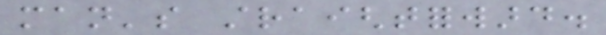man's straightforward.
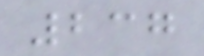237
